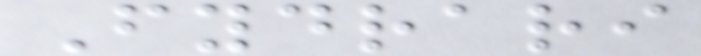Fydrari
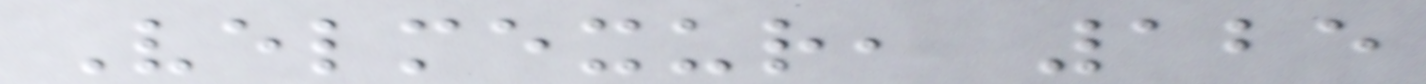Velmexur, 125
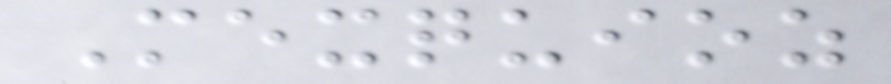Mexquioz
